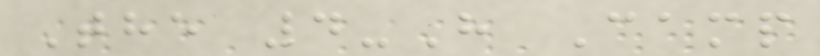The 4-H Camp
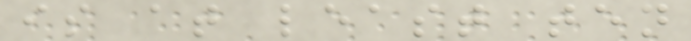is at least ten
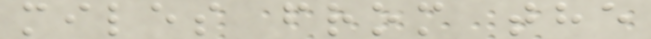miles from the
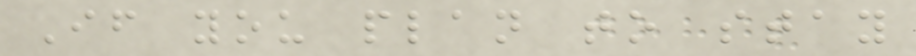If you plan to stay
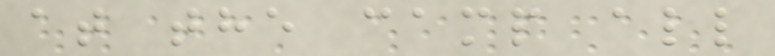at the camp all
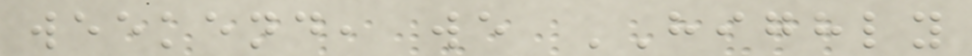weekend, we HIGHLY
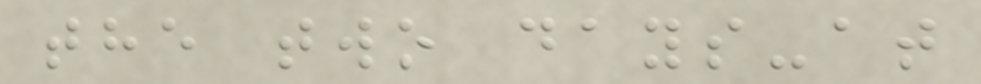the two days-at
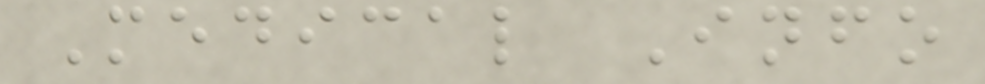Medical Info
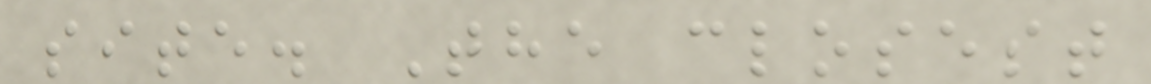site. The closest
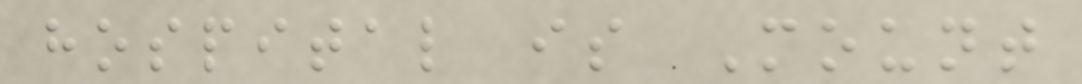hospital is Mount
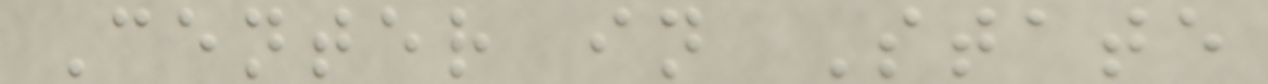Center in State
